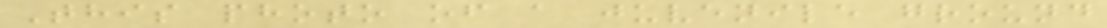This photo of a juvenile ground
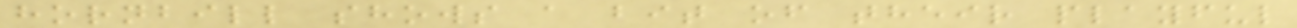hornbill shows a bit of their playful
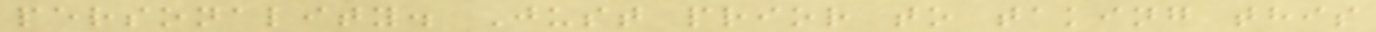personality. Just prior to taking this
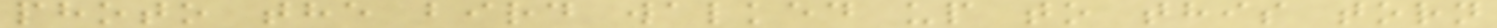photo the bird walked up to this torn
